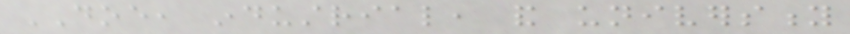DOE, industrial, and university
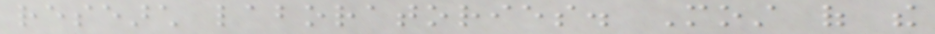research laboratories. Most of the
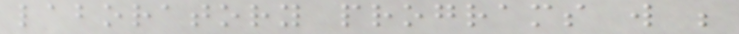laboratory programs will be
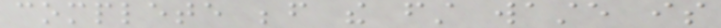complete before the first waste is
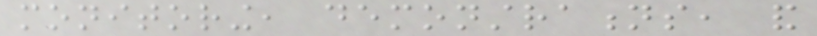monitoring, demonstrations, and
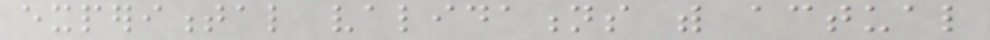experimental validations with actual
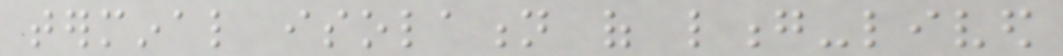terminal isolation of long-lived
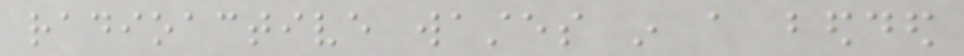radioactive wastes in a bedded
